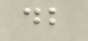db
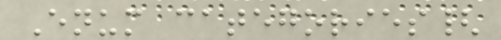Enum categories{
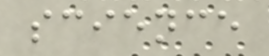science
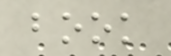book
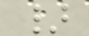}
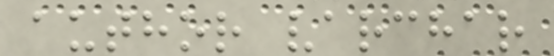author varchar
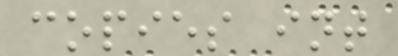copies int
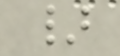}
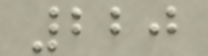220
